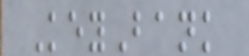KeyBank
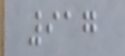917
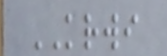KRWI
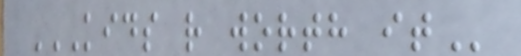KIDS R WORTH IT
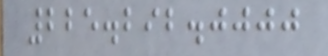225.292.0000
